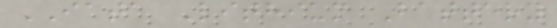IATA Lithium Battery
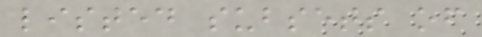listed subsets of
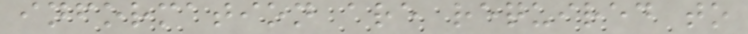information are required to
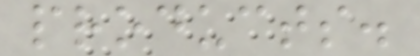products.
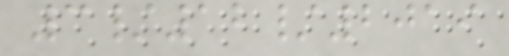3/12/2019
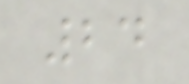24
